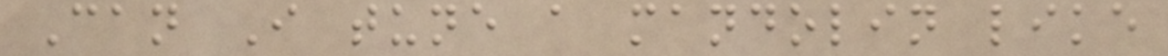Can I tune a mandolin like
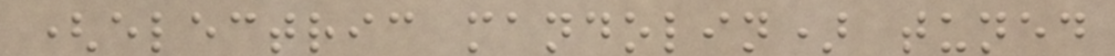(electric mandolin) tuned
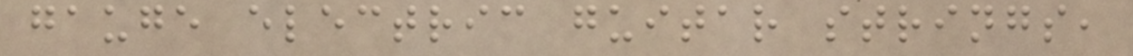gauge electric guitar strings,
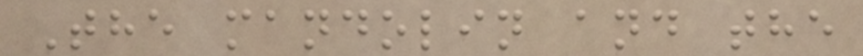The mandolin and the
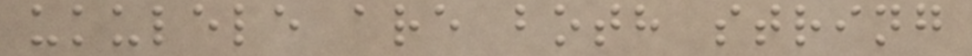ukulele are both string
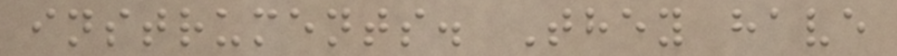instruments. They have
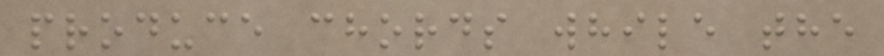produce chords while the
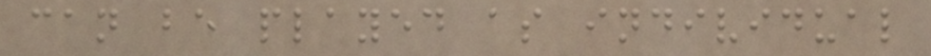can be played as individual
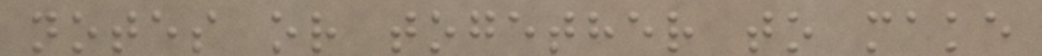notes or together to make
